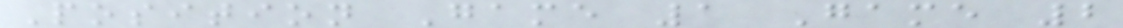Position Game 1 Game 2
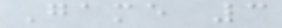Game 3
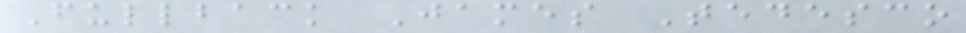Fullback James Tedesco
